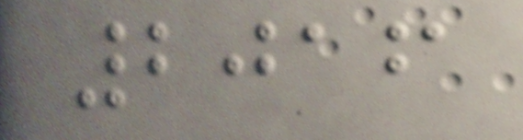2016
